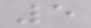5
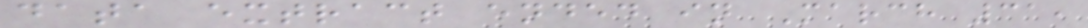data extract ended in March 31,
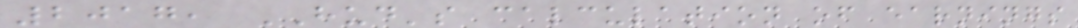2017, HUD's calculation of earnings
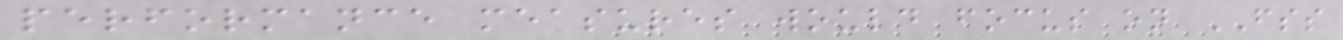performance measures would focus on FSS
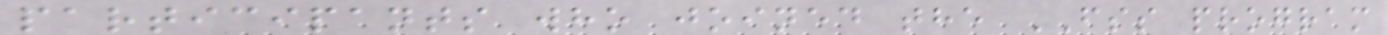participants who joined the FSS program
